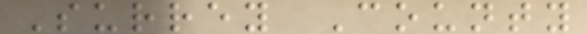Surrey County
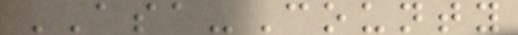ASA-County
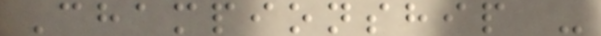Championship -
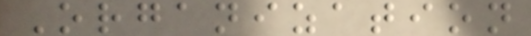Organization
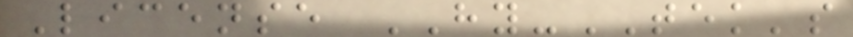License HY-TEK's
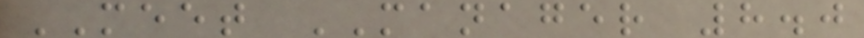MEET MANAGER 8.0
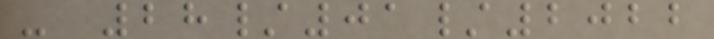- 28/01/2022
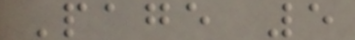Page 5
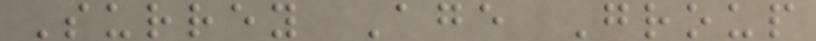Surrey Age Group
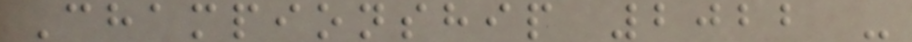Championship 2022 -
